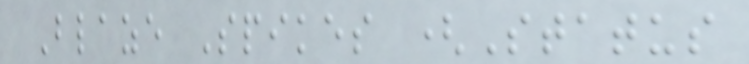Blaze Spikes (Status
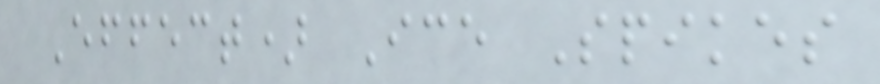Effect) Ice Spikes
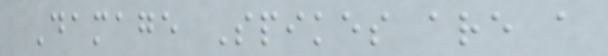Damage Spikes are a
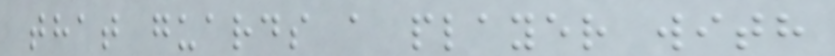that guards a player with
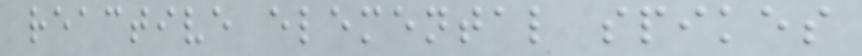reactive elemental spikes
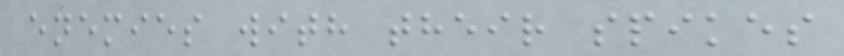enemies with their spikes
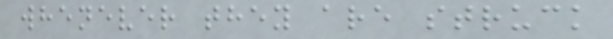whenever they are struck
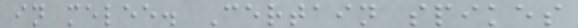in melee. Certain spikes
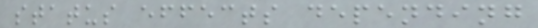status effects depending
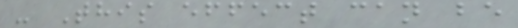- This effect can be
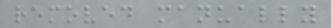removed manually
